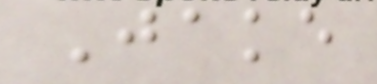Jake
